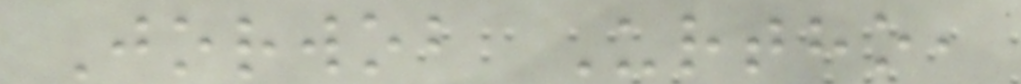Jorwob Urtho,
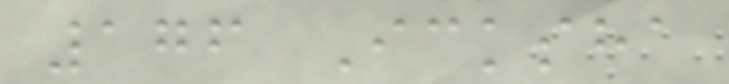176 Icksha
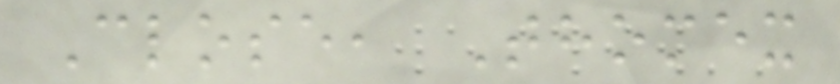Close, Thomex
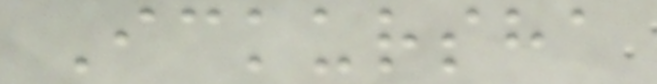Ickursha
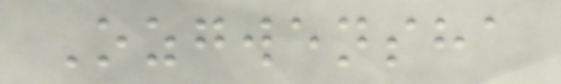Ozgwensha
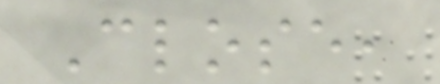Close,
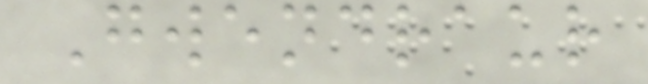Gwendraur
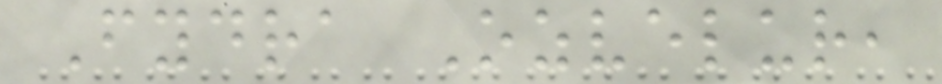Fydra Ozvelur,
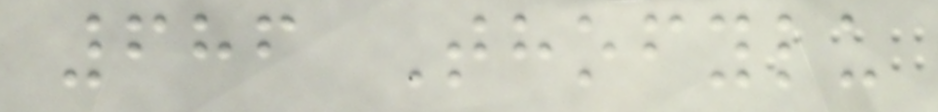686 Thofylu
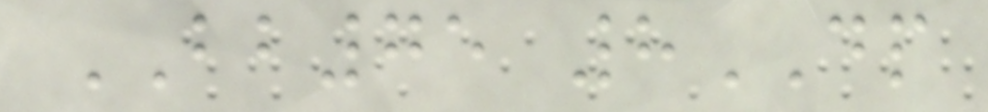BB75 8DP
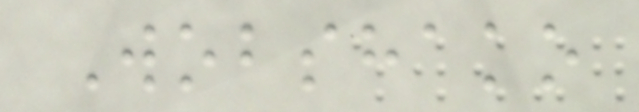Wobshako
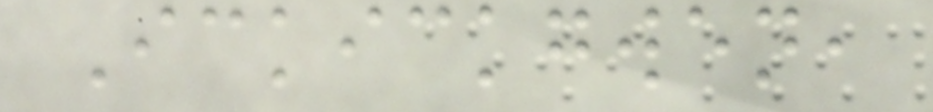Ickickgwen,
